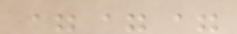===
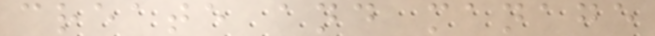create and manage
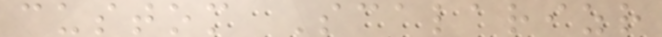custom Scalarizr
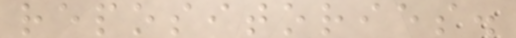repositories.
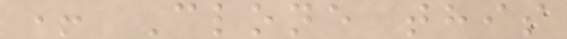+ Clone this
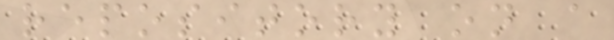repository on a
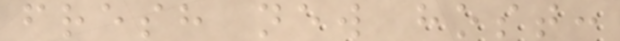fresh new host:
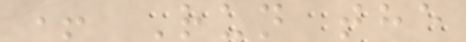+ Run the
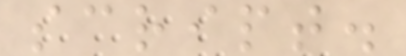script.
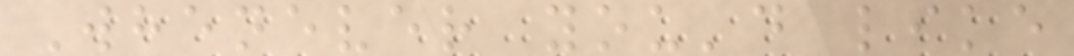Whenever you'd like
